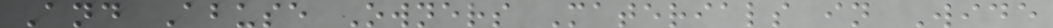And Abuse Owners Materials in Wide
